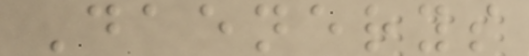Daenerys
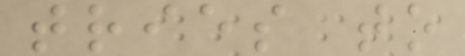tries to
